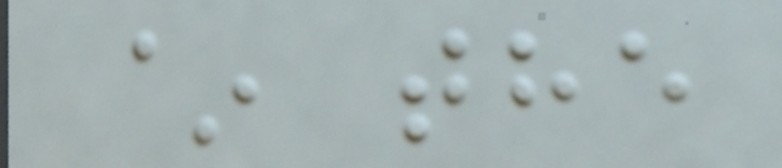~ the
